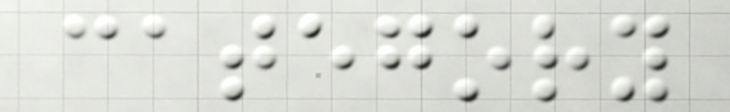category
